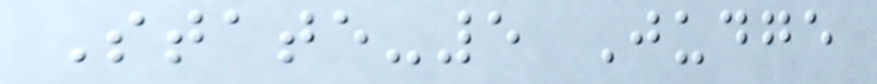State-5 Judge
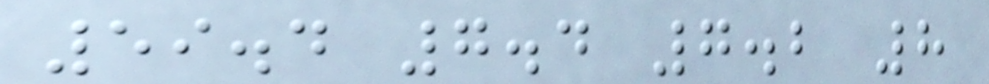59.4 7.4 7.2 8
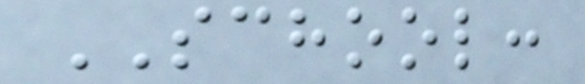SCHOOL:
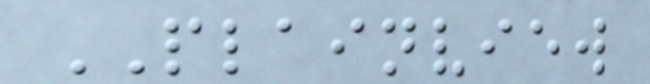PLAINVIEW
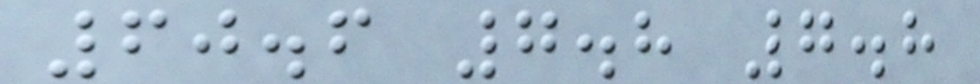60.6 7.8 7.8
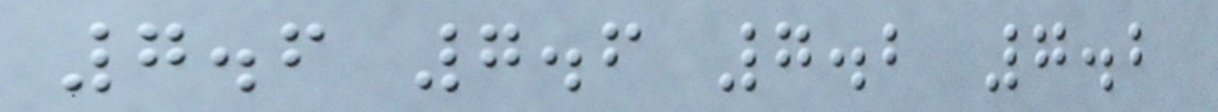7.6 7.6 7.2 7.2
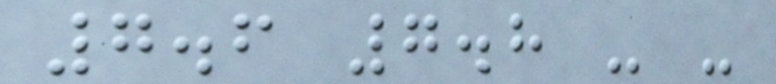7.6 7.8 - -
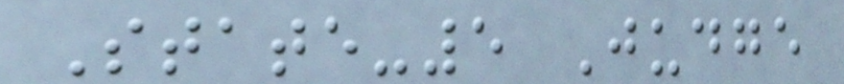State-5 Judge
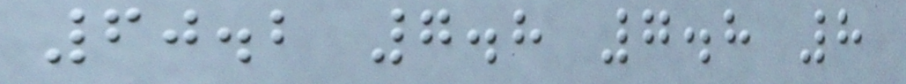60.2 7.8 7.8 8
